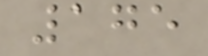175
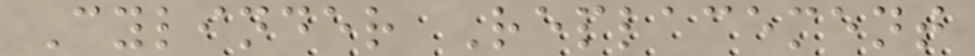Cylinder Replacement
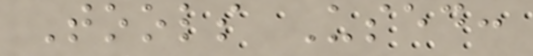Tools Used:
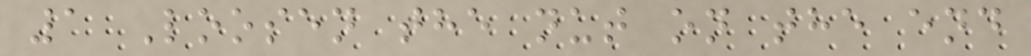1 Loosen the nut on the end
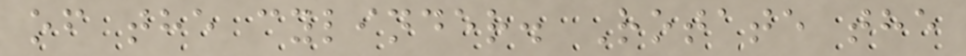of the cylinder. Rotate the
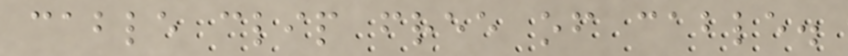cable clip free of cable.
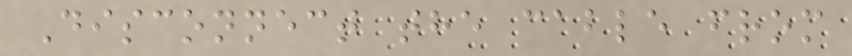Disconnect the cable from
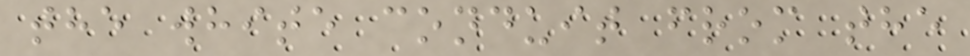the white conduit from the
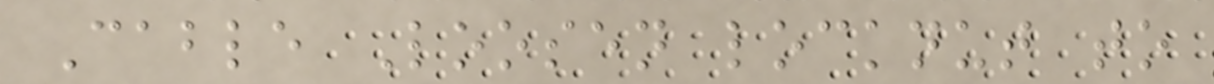Cable Loosen locknut to
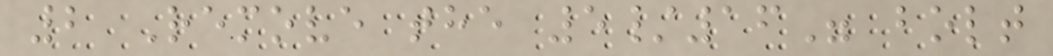2 Remove the 5/16" bolt
